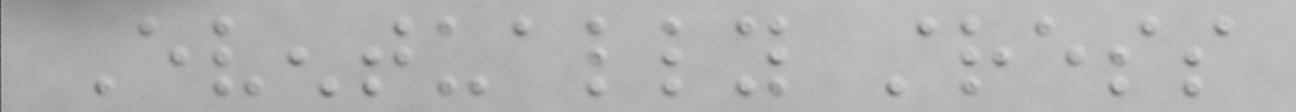Eventually stress
